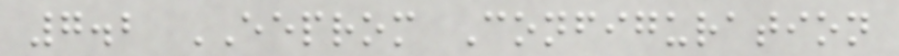7.2 EEPROM Configuration
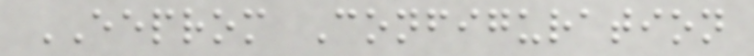EEPROM Configuration
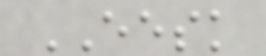EESK
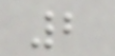2
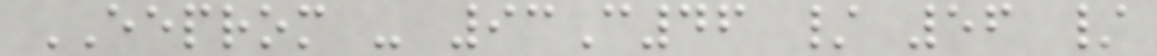EEPROM - 93C46 / 56 /
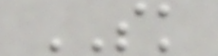SK
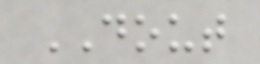DOUT
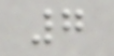7
